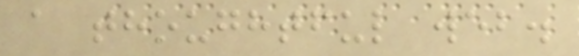a thoughtful web.
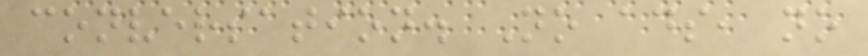conversation. No ads, no
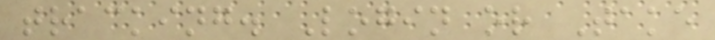tracking. Login or Take
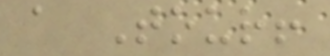a Tour!
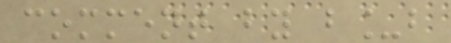comment by b_b
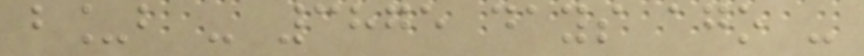b_b - 3875 days ago -
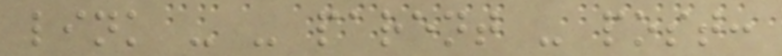link - - parent - post:
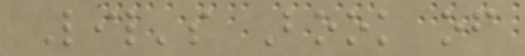Lil's Book of
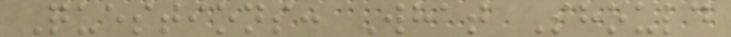Questions: What Should
